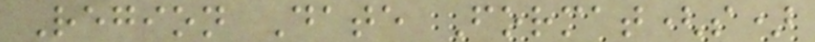Region Date Format(s)
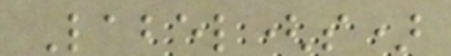Label(s)
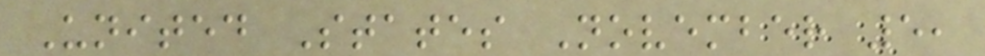United States November 5,
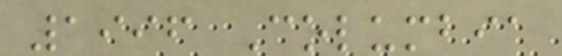1996 Columbia
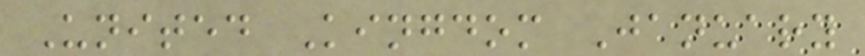United Kingdom January
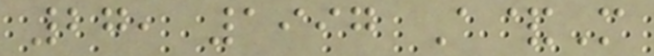27, 1997 A&M
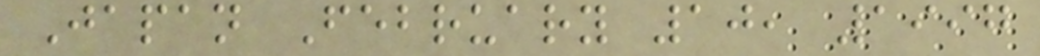Japan February 10, 1997
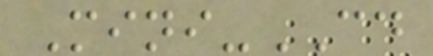Mini-CD
